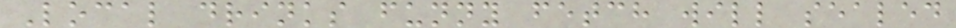Local drinks funny fetch will sealed
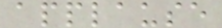applause
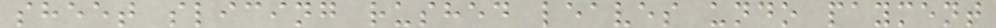sheet slicing rushed leaves undo payment
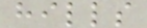hills
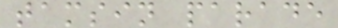tamsin parade
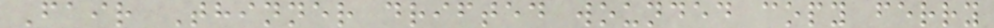Fair Thinner drifted wounded copy ferry
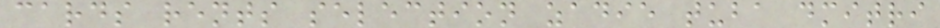cards rents selection zadie tuba dmitri
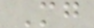Mg
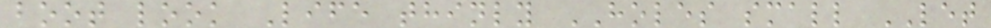boot look Life thinly HOLES small LET
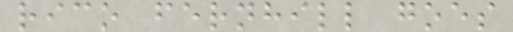rico fernhill goes
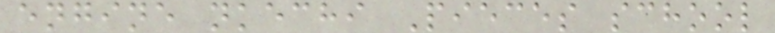engine nkechi Pieces school
